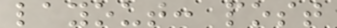layout: post
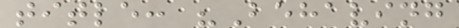title: "Behaving
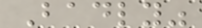Badly"
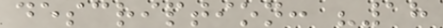description: "18
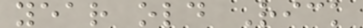year old Rick
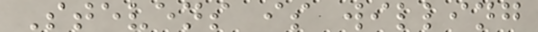Stevens is willing
